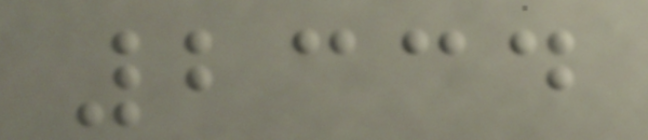2334
